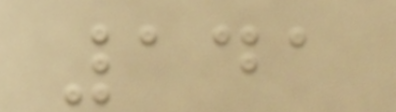141
